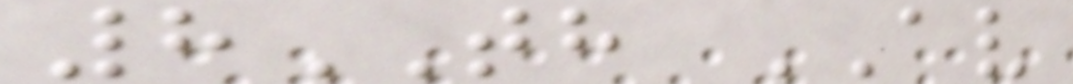8TH AV
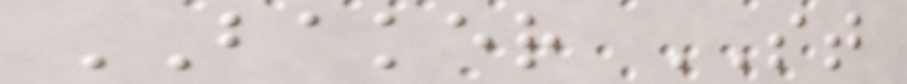BAKER ST
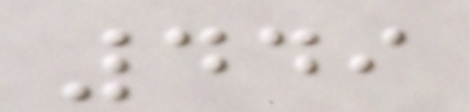449
